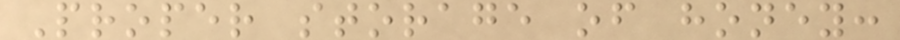Proper storage of honey:
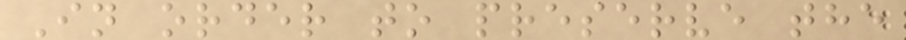In order to preserve the
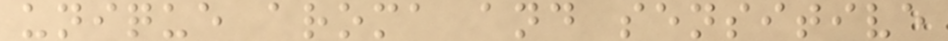unique aroma and sensitive
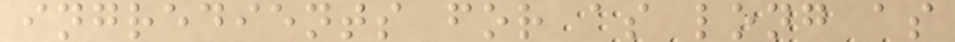ingredients for as long as
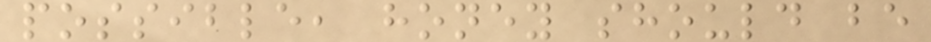possible, honey should be
